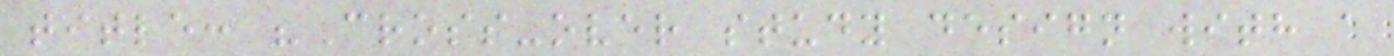title: "Cross-over study design with a
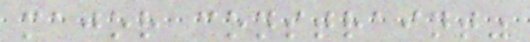major constraint"
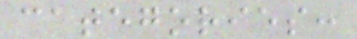categories:
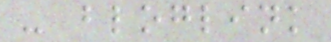- bloglink
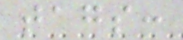tags:
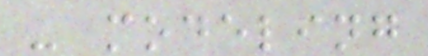- modeling
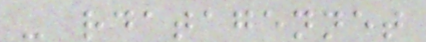- rdatagennet
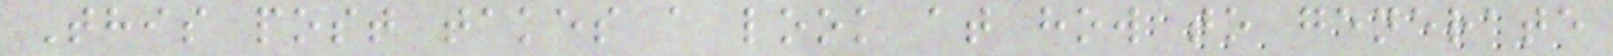This post takes a look at how to generate
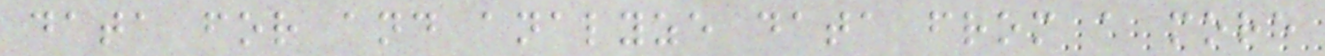data for and analyze data from a more
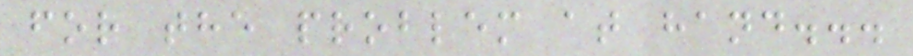for the problem at hand...
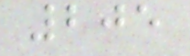205
